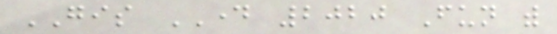GIS DAY 2020 Fun with
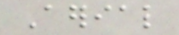Aerial
